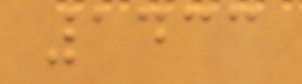1433
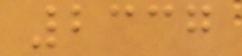2337
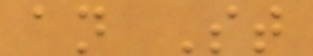an St
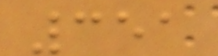351
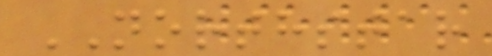NORTHSTAR
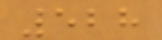528
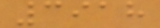3918
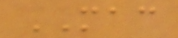MAC
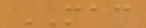MAC
